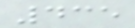435
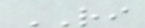RI
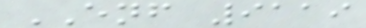ENF 9119
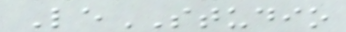LeSTUDIO
